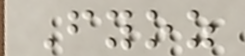Fyoz
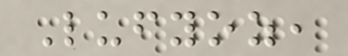Lufyoz,
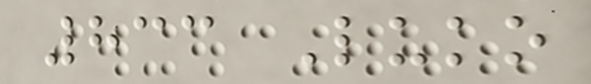833 Luko
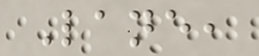Lane,
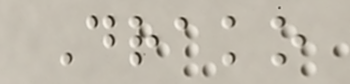Drako
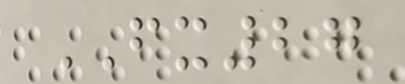FX27
